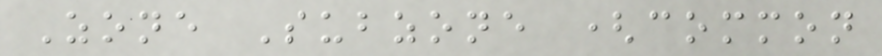Zone Subzone (common
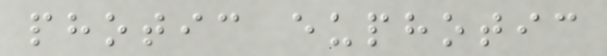photic euphotic
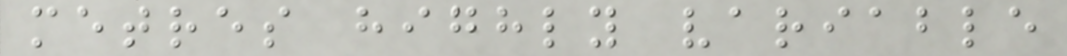metres highly variable
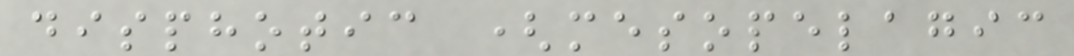disphotic (mesopelagic
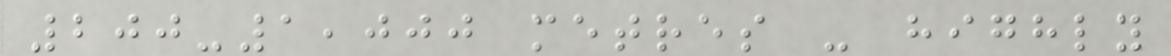200-1,000 metres - highly
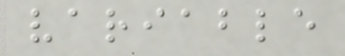variable
